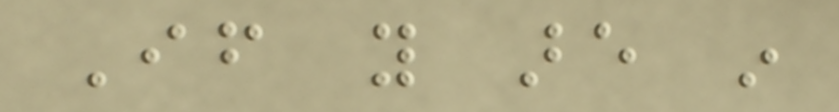If you are in
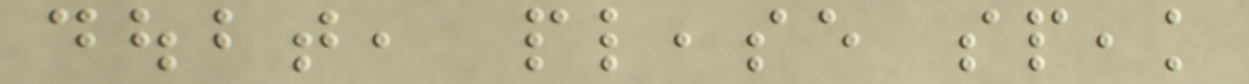doubt, please speak
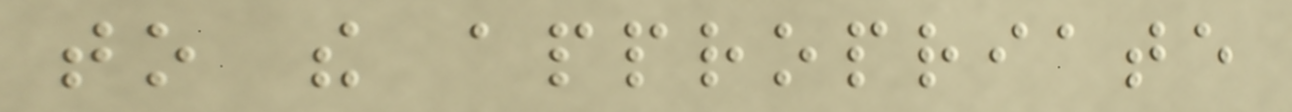to the appropriate
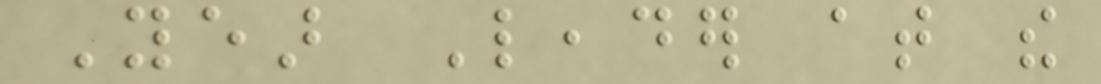Year Leader at the
